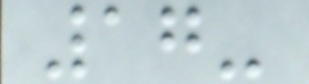17-
